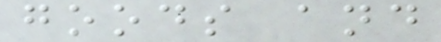goods and
